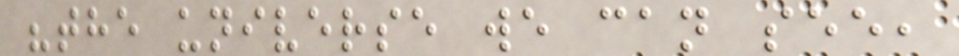"the universe we can see,
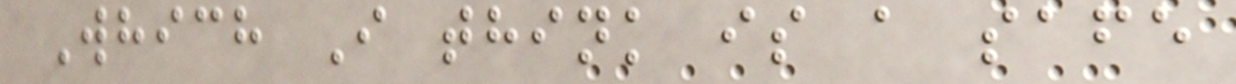Which I think is a safe
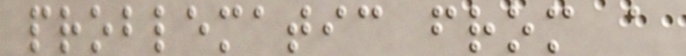problematic from a
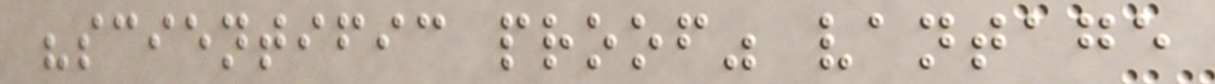"scientific proof" vantage
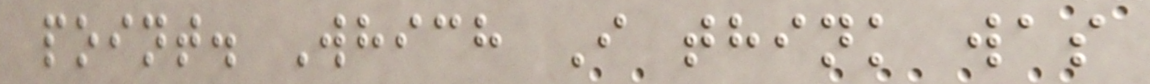point. Which I think was
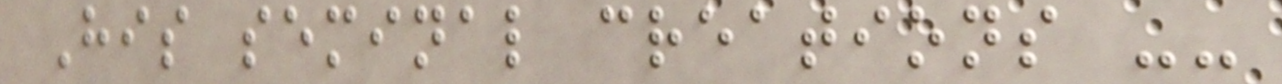His seminal creations --
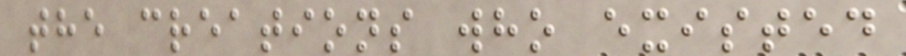the creations who existed
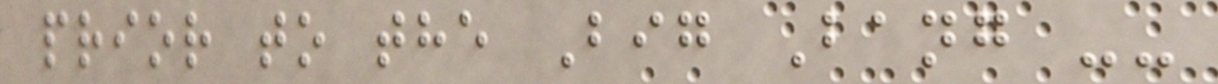prior to the Big Bang --
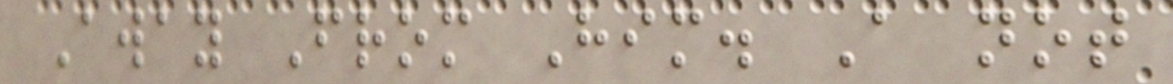Away From Him. A not
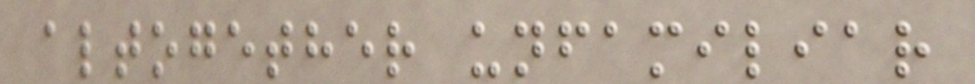altogether unfamiliar
